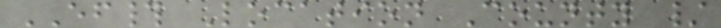EF# Location County /
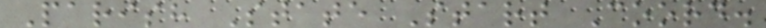Parish State Start Coord.
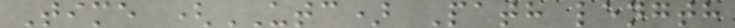Time (UTC) Path length
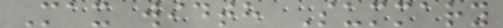Max width Summary
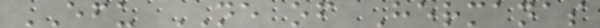EFU NE of Hermanas
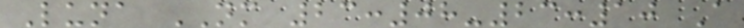Luna NM 23:08-23:10 A
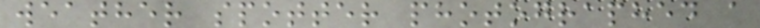weather spotter photographed a
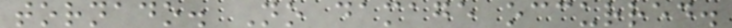tornado. No damage occurred.
